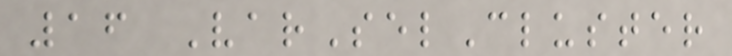16 VarSelCluster
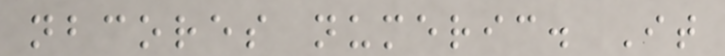nbcores numeric. It
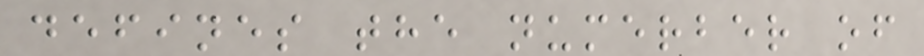defines the numerber of
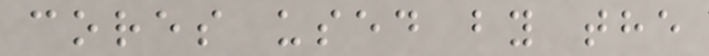cores used by the
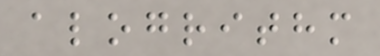alogrithm
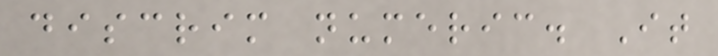discrim numeric. It
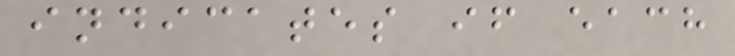indicates if each
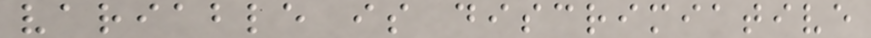variable is discrimiative
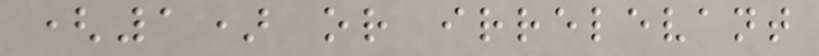(1) or irrelevant
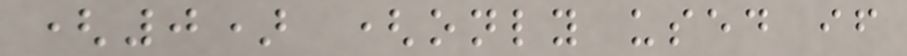(0) (only used if
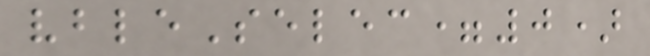vbleSelec=0)
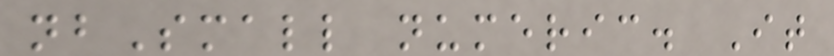nbSmall numeric. It
